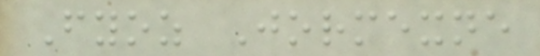Fyoz Jormexne
